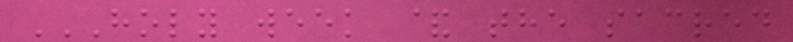HOLY WEEK & THE SACRED
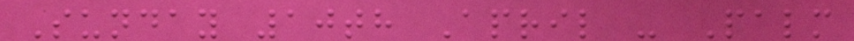Sunday 10th April - Palm
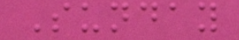Sunday
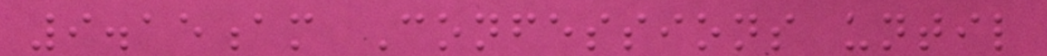9.15am Confessions until
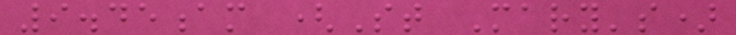9.45am (St Mary's)
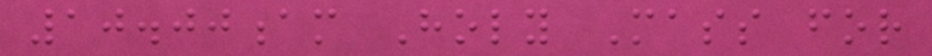10.00am Holy Mass for
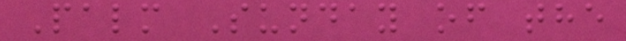Palm Sunday of the
